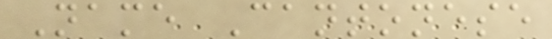Name Cantonese
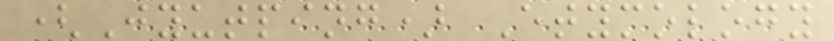(Jyutping) Etymology
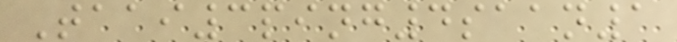Taai3ping4saan1
